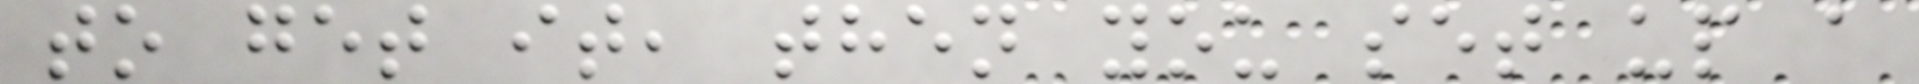to get it, then you set up a
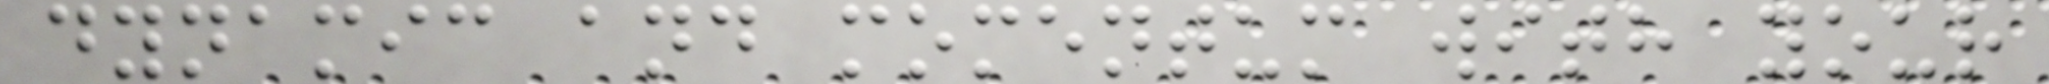dynamic and momentum with your
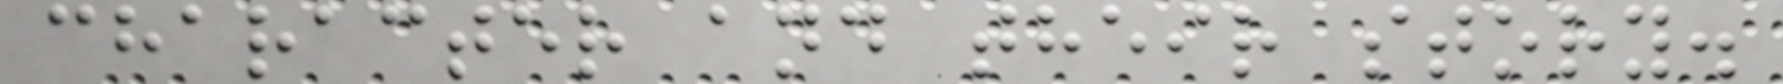character and their story.
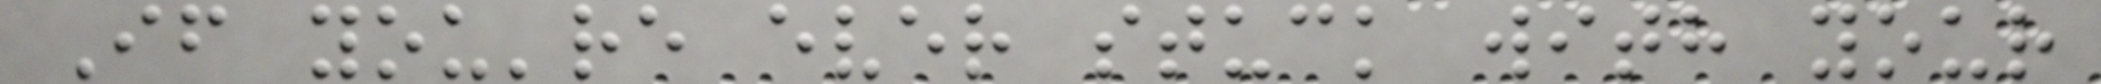If you're ever stuck with your
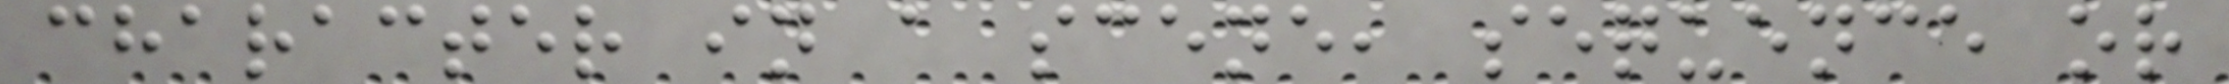character in a scene, sequence or
